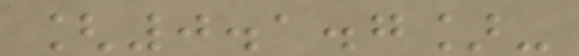[0.1.7]-
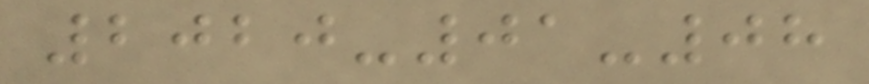2020-01-08
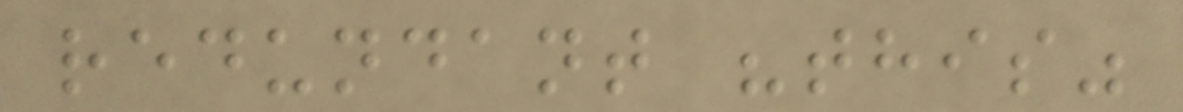redundant "this"
